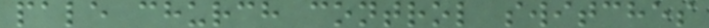pale church control switches
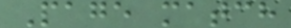Page match
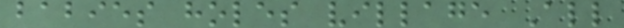babies holes village All
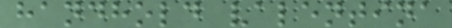handhold valentina
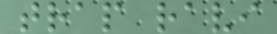trap ravi
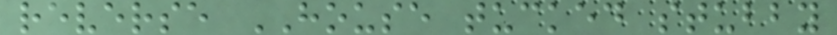reverse HOUSE tucked stubby
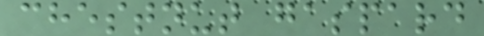chestnut gaspard
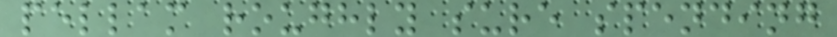pellam roughly sure spending
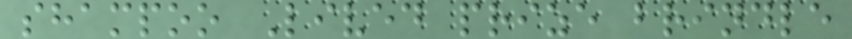shampoo Lived prize brindle
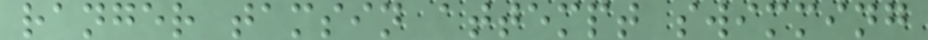ranger tamsin attempt swimming
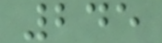245
